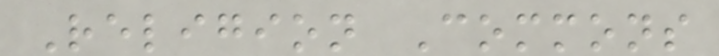Religion Commons
